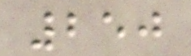250
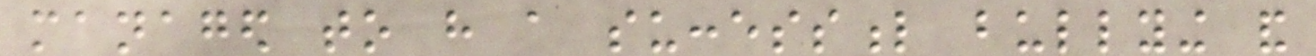managed to have a successful bullying and
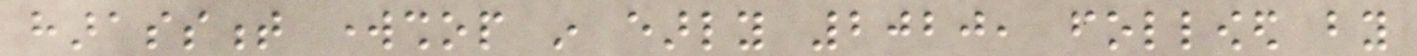harassment workshop in early 2020, followed by
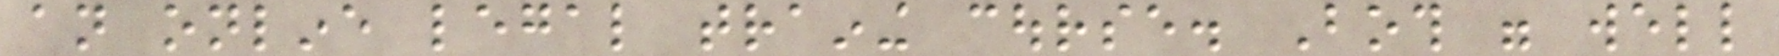an online legal training course. Both were well
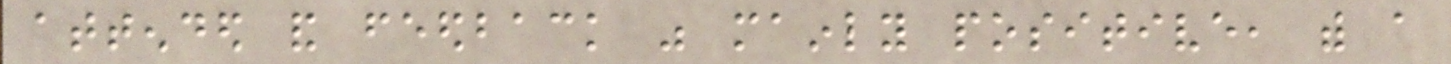attended and feedback was mainly positive, with a
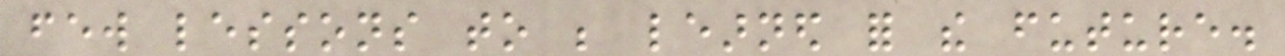few lessons to be learned for the future.
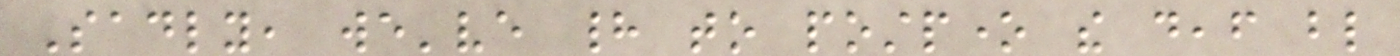Sadly, we've had to postpone the deaf blind
